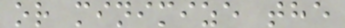or minimize the
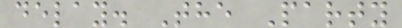delay. The Party
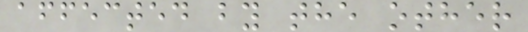affected by the other
